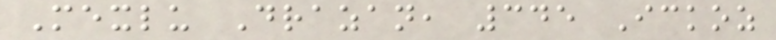Mexlu Drazan, 345 Ickoz
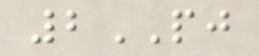2PJ
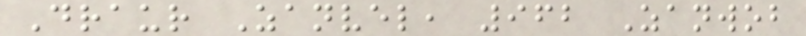Draur Zanvel, 962 Zanwob
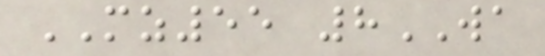MZ55 8WA
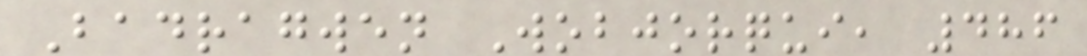Badragwen Wobjorqui, 486
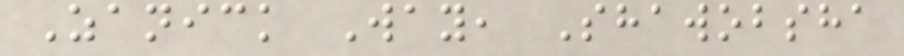Zanick Way, Shawobsha
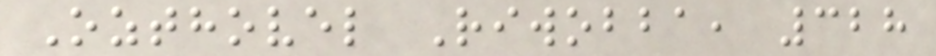Ozthovel Riwobba, 328
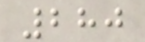280
